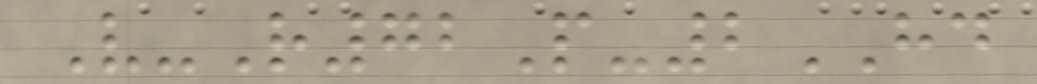V-R72P-2HD
